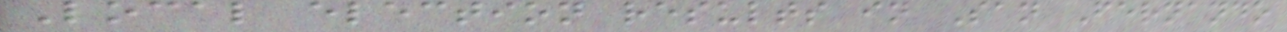Local election results in San Fernando
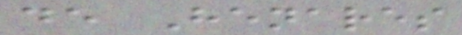de Henares
